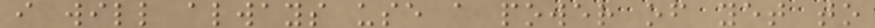i will always use a power of yet to
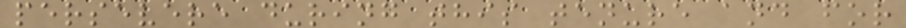persevere during this tenure and for
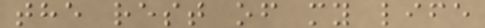the rest of my life
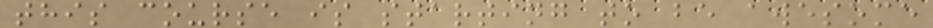this course is starting to be awesome
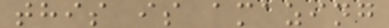this is amazing
